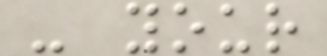- your
